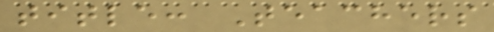title: Teachers
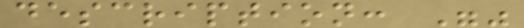description: ""
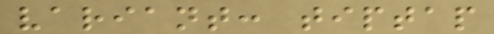variant: tiptap
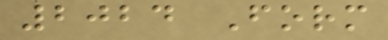2024 Form
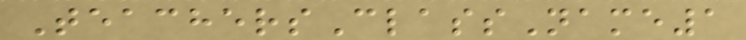TeachersClassName1
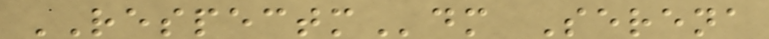RESPECTMdm Serena
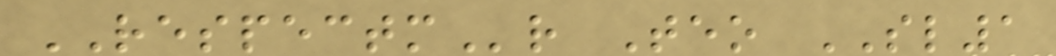RESPECTMr Teo SL1
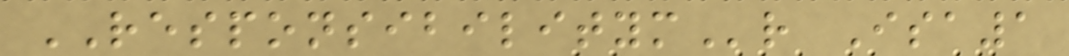RESPONSIBILITYMr Isa1
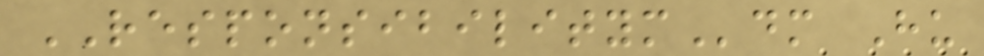RESPONSIBILITYMdm Hu
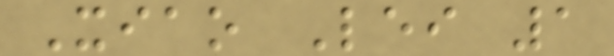Xiao Lei 1
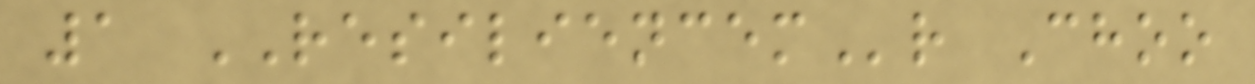1 RESILIENCEMr Choo
